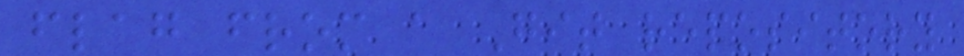flag from a Git repository
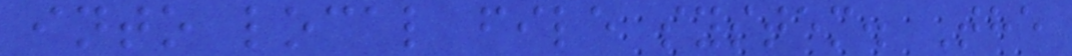into local file system. The
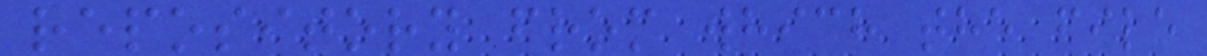repository from which the file
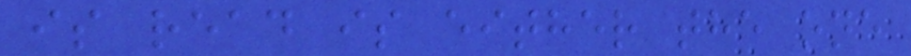is read is either the one
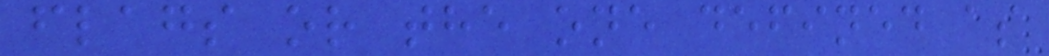flags or the one defined as
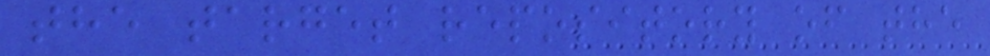the target repository of the
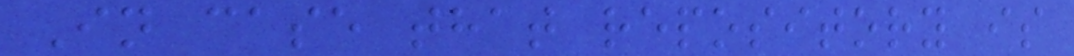In case that repository is
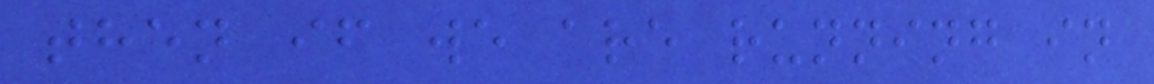then if we are running in
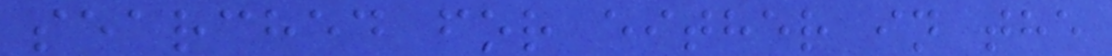searched for either in the
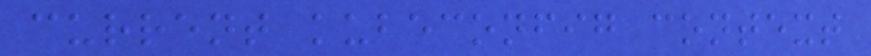current kubeconfig context
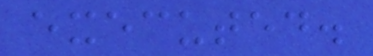executed.
